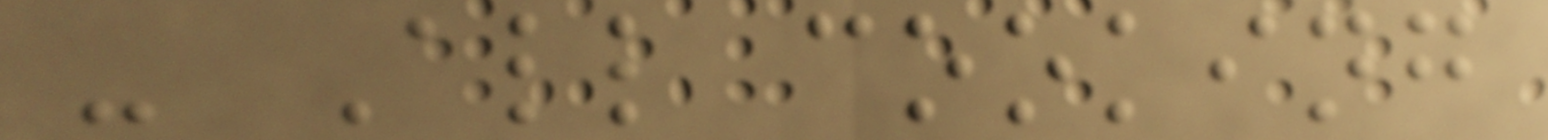- All cooking
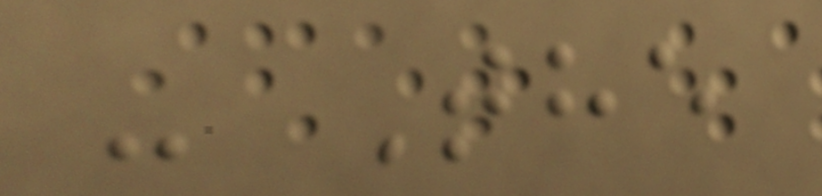- The
